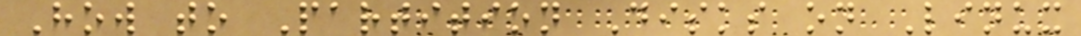How to Partition Disks on Linux
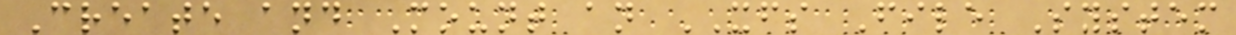Create and Mount an XFS File System
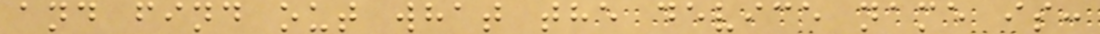and find out what the device name is:
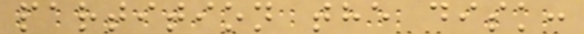partition the disk:
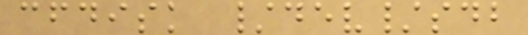cfdisk /dev/sdb
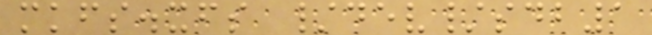mkfs.xfs /dev/sdb1
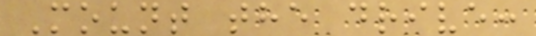Mount the drive:
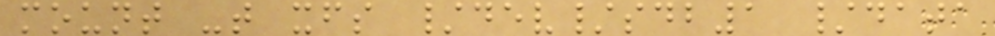mount -t xfs /dev/sdb1 /data
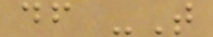df -T
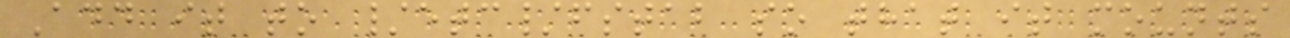Add it to /etc/fstab so that it mounts
